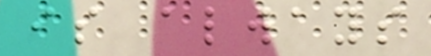is always
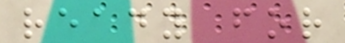ready for
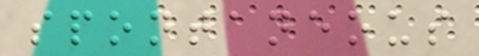spontaneous
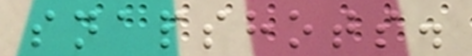snapshots.
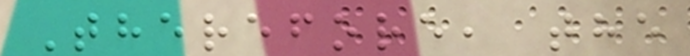Therefore, the
